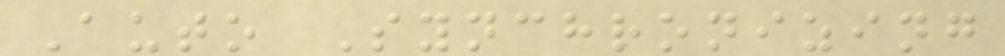Auto Synchronizing
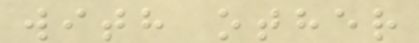with other
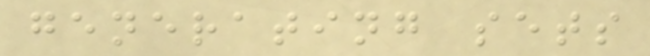generating sets
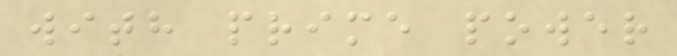with prime power
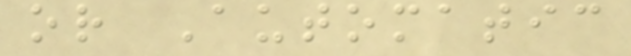or Automatic
